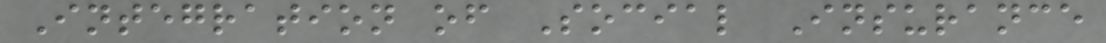Integration of Social Insurance
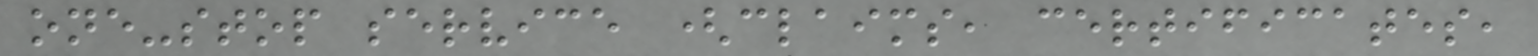one-stop service (claims, certificates,
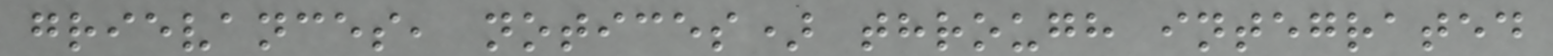grievances, notices) through integrated
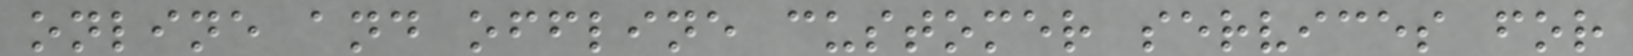online and offline customer services for
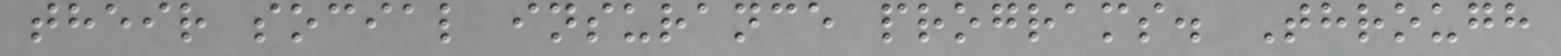their social insurance programs. Through
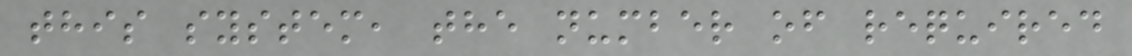this system, the number of required
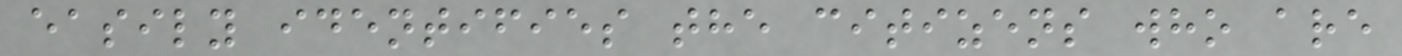easily identifies the citizens who are
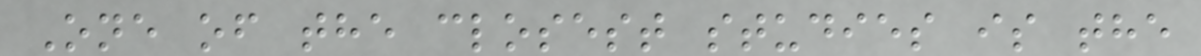One of the closest studies is the
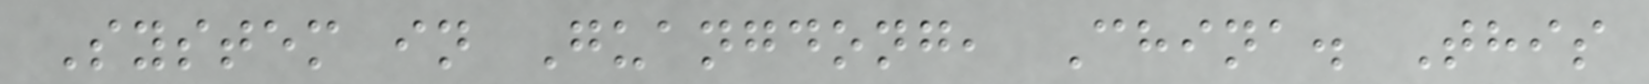System in Guangdong, China. This
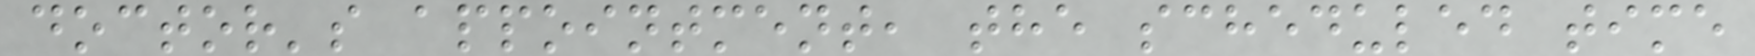doctor's appointment, the scheduled time
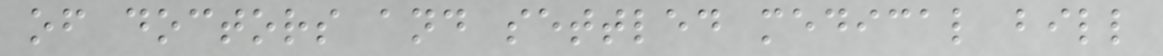of doctors and settled medical bill
